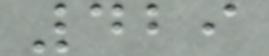429
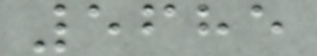5685
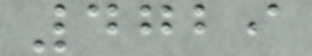4729
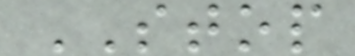STOP
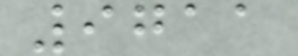9711
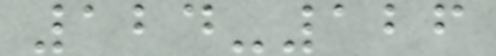124-126
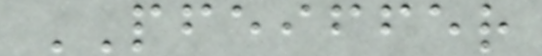PFEIFFER
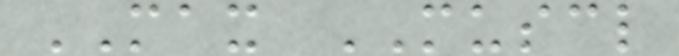MAX MUSCL
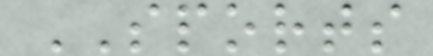SPORTS
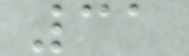31
